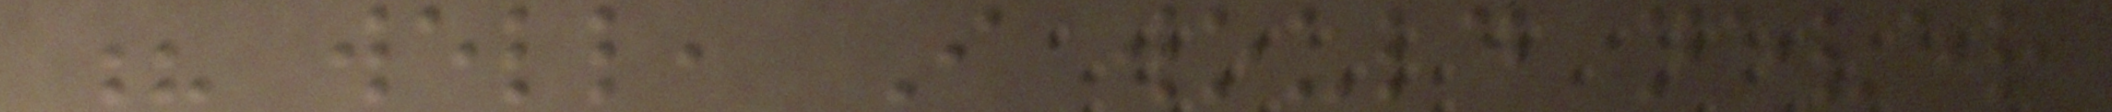? well, I would never
